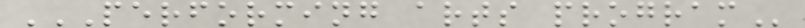PERFORMING ARTS PROGRAM
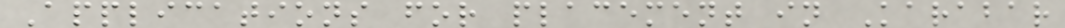Applications for placement in Karabar
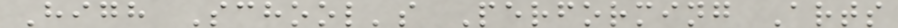High School's Performing Arts
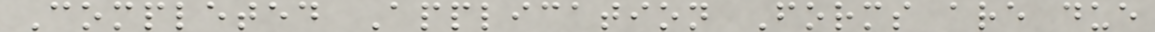Completed Application Forms are due
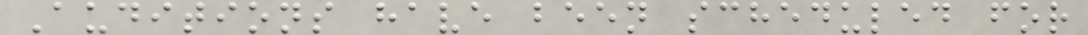Auditions have been scheduled for
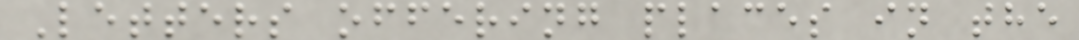Letters offering places in the
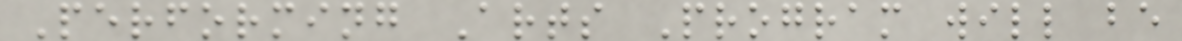Performing Arts Program will be
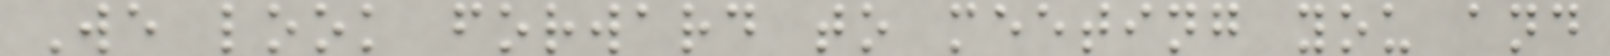We look forward to meeting you and
